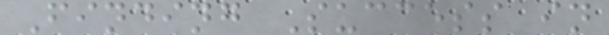Finding Success in
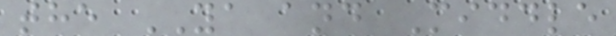the YA and Middle
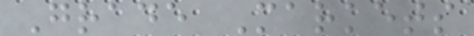Grade Markets
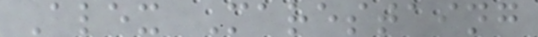Alex Marestaing
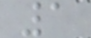1
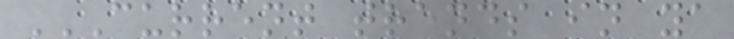CURRENT TRENDS IN YA
